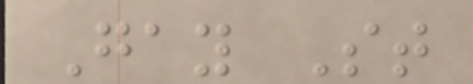Gay St
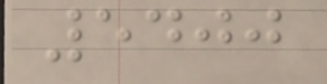5400
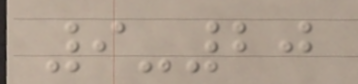9-20
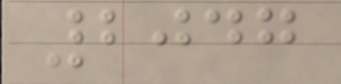2047
